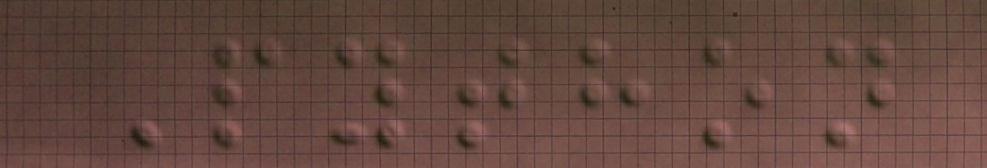Python
